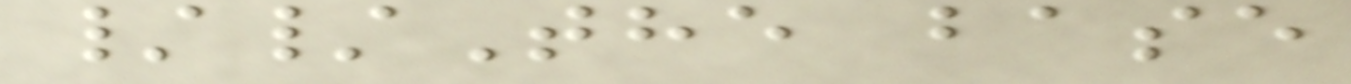//The base
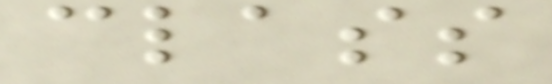class
